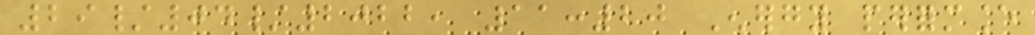29/04/2022, 11:20 Energy performance
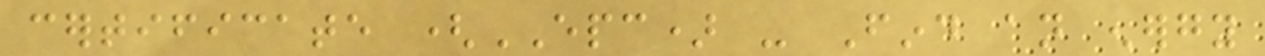certificate (EPC) - Find an energy
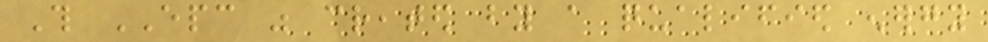This EPC was created by a qualified energy
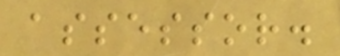assessor.
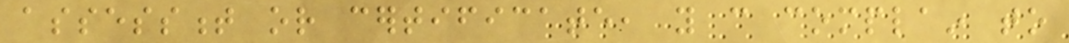assessment or certificate, you can complain to
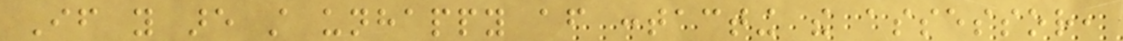If you are still unhappy after contacting the assessor,
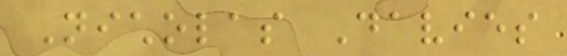Nicholas Davies
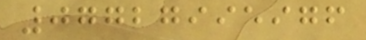07727995976
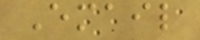Email
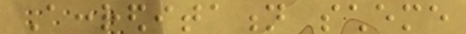Accreditation scheme
